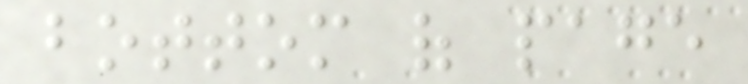bottom of page
